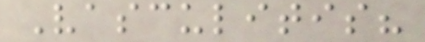Vasculitis?
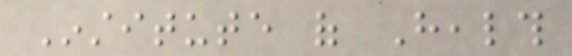Institute of Health
